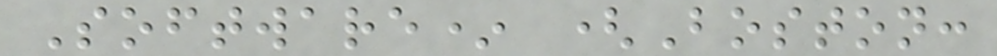Software* (Boston:
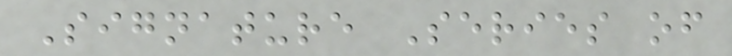Signature Series of
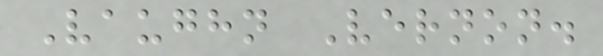Vaughn Vernon.
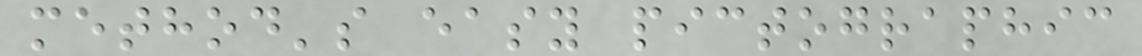method's easy pictographic
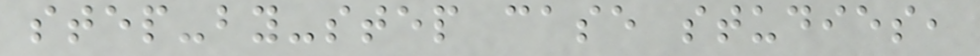step-by-step case studies,
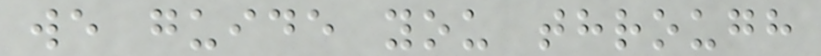we guide you through
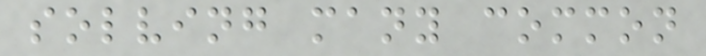solving many common
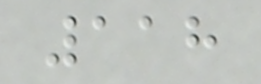118
